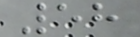58
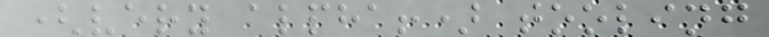(very alpha!) tooling
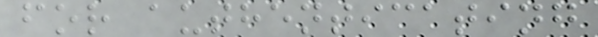for authenticating
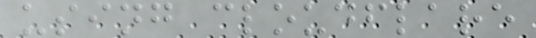using cloudflare
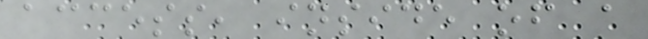access, inside of a
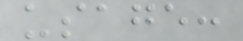usage:
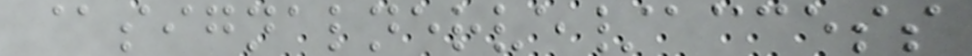@signalnerve/access
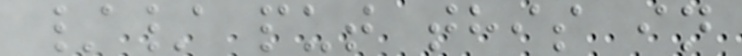// put this in
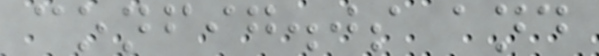config.js and
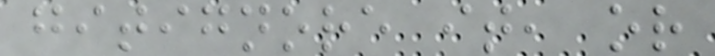gitignore it, or
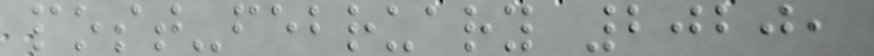post-february 2020,
